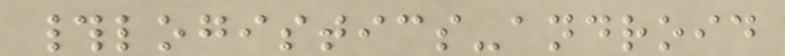#logistics-android
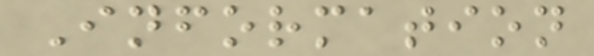Information
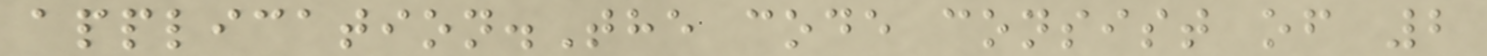application.The code consist of 2
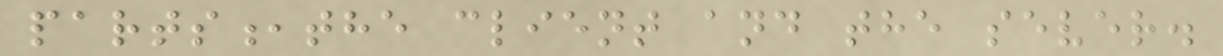parts,the client and the sever.
